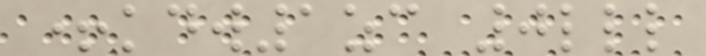+kdw1zc 0lll
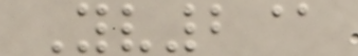Yv2@
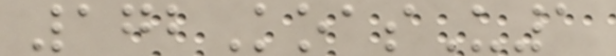172KoasU1
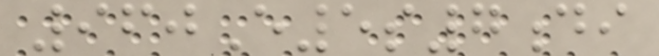960E5s7di
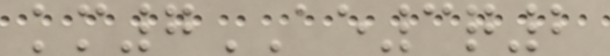km7AE3q2
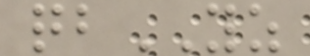qbYZ
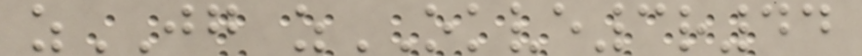zJG zOKVE3r44
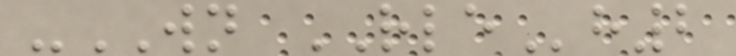-WN RLEh2
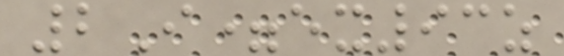2I=ex93z
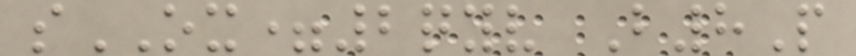sOX=2qyv B8P
